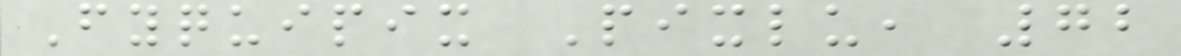Fyquipix Pixlu, 72
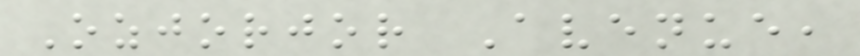Ozjorjor Avenue,
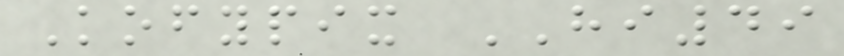Kofypix HI49
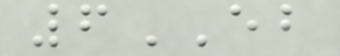6EB
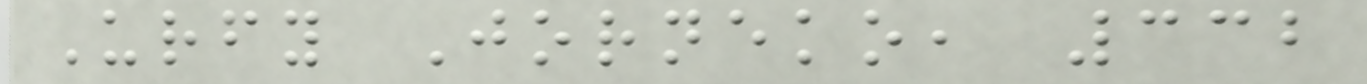Urfy Jorneko, 332
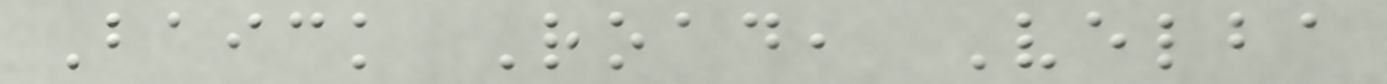Baick Road, Velba
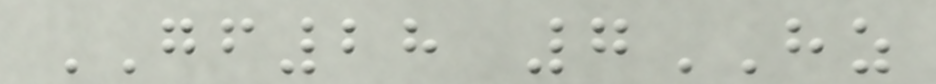GF28 7HZ
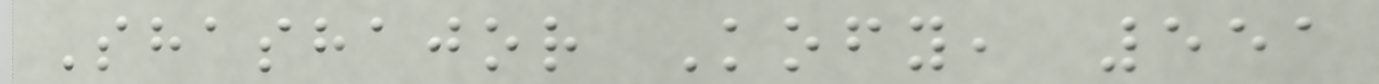Shashajor Kofy, 551
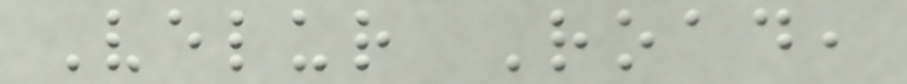Velur Road,
